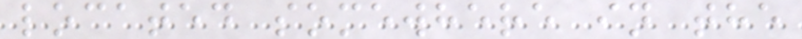located somewhere in the
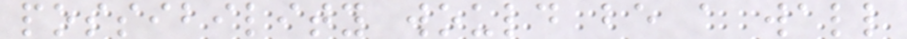possibility would be a wall
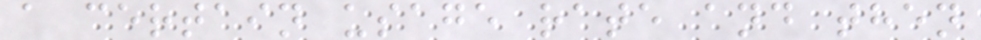a certain usage rate and then
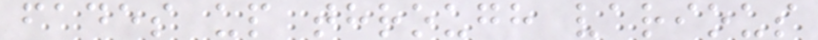fades up through various
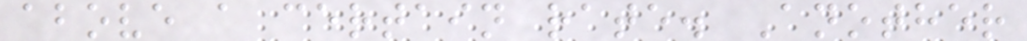above a certain rate. Another
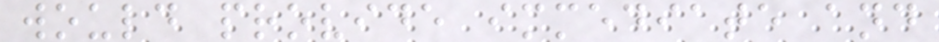would provide immediate and
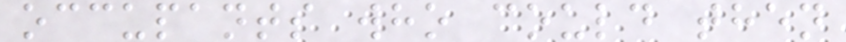occupants who could then
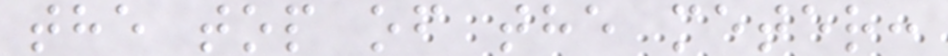the top of the meter:
